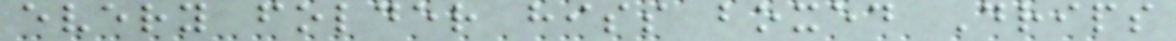every folder hiss boxed Drips
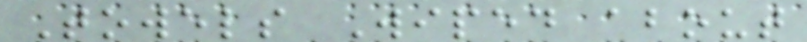Towels Wiped about
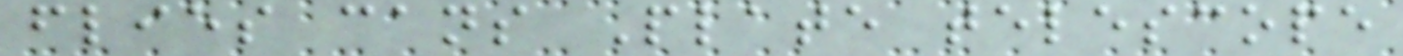flies cans Plate telescope
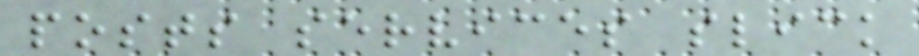posts services slick
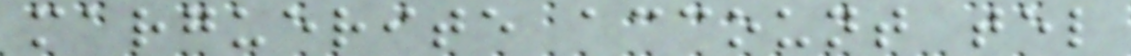marguerite account tel
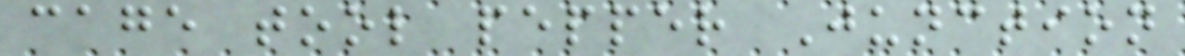cage tool pepper Junction
